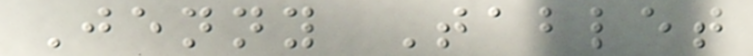Jenny Tablet
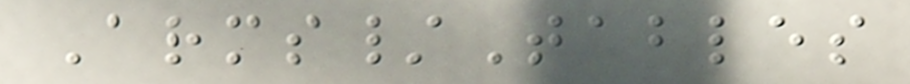Arms/Tables
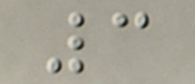3
